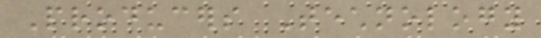Producers Technology
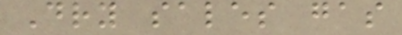Dry sales gas
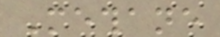Methane
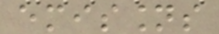emissions
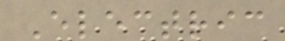Electric
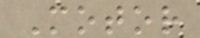Motor
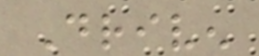Driven
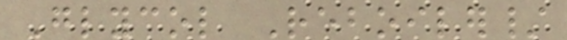Glycol Reboiler/
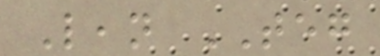Lean TEG
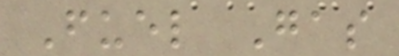Fuel Gas
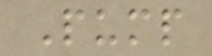Pump
